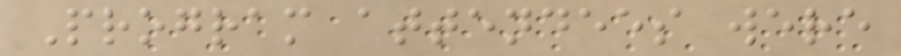Program attendees were
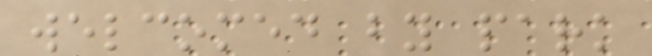welcomed by park
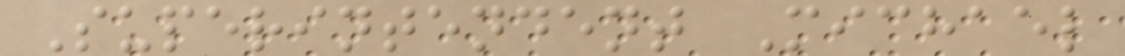Superintendent Michael
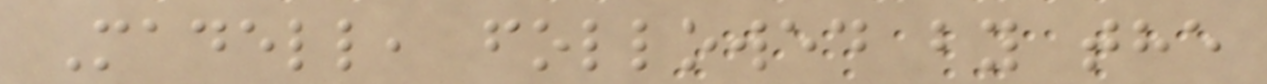Madell, followed by the
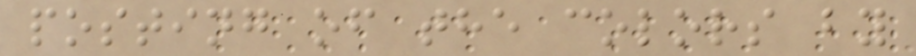posting of the colors by
